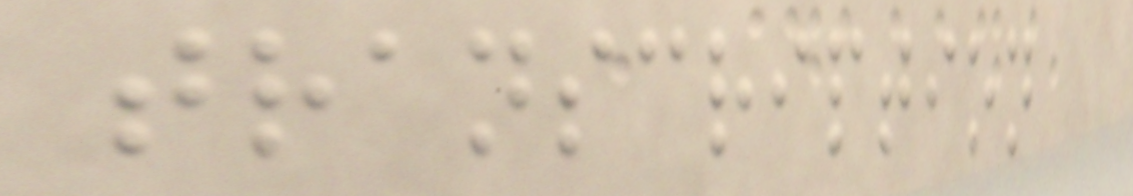transcription
